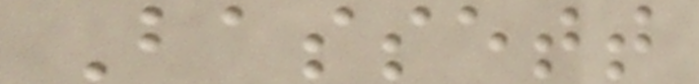Bassett
